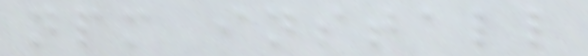npm install
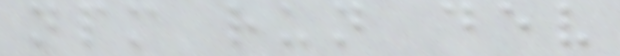npm run dev
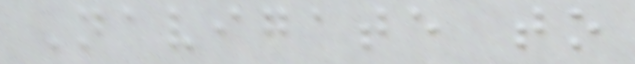Navigate to
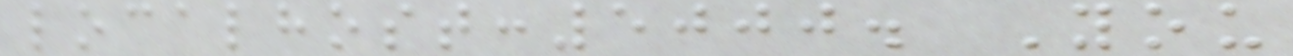localhost:5000. You
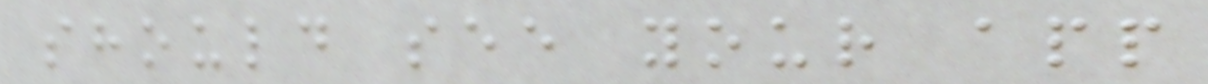should see your app
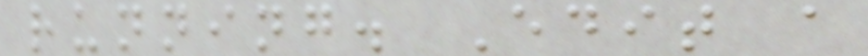running. Edit a
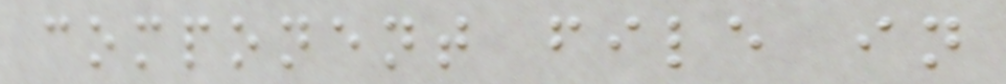component file in
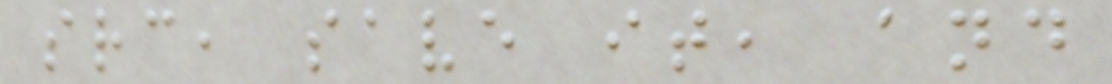src, save it, and
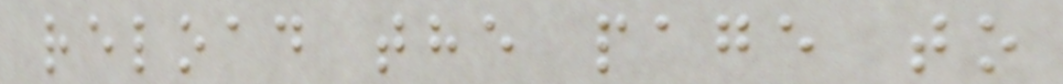reload the page to
